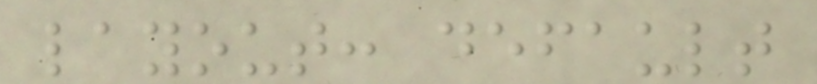layout: default
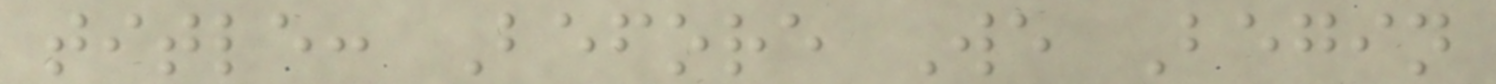title: Before We Begin
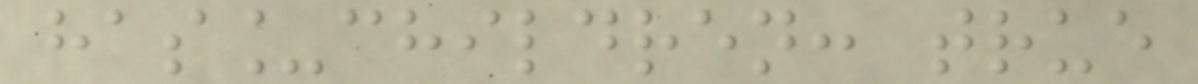has_children: true
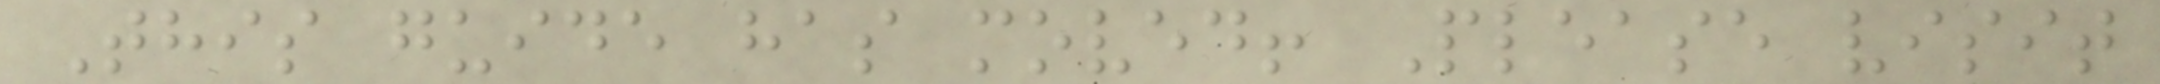This guide has moved! Please visit
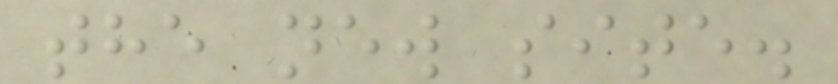the new site.
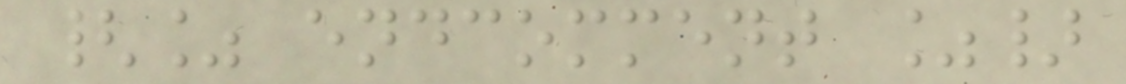{% endcomment %}
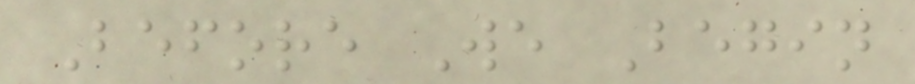Before We Begin
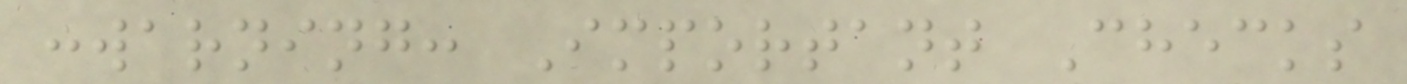:warning: Important Checks
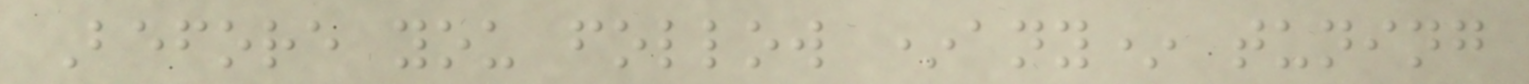Before you follow *any* tuning
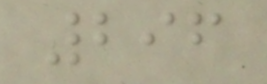296
